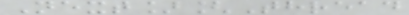Next][Thread
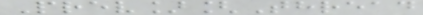Prev][Thread
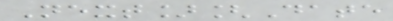Next][Date
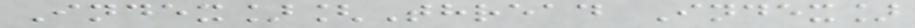Index][Thread Index]
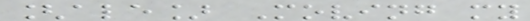[ale] Moving my
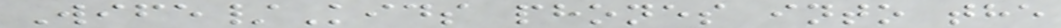Wife/Kids phones into the
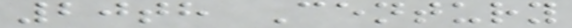20th Century
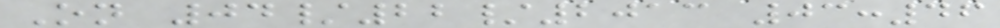On 04/22/2013 03:46
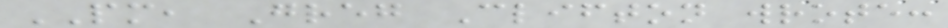PM, Greg Clifton wrote:
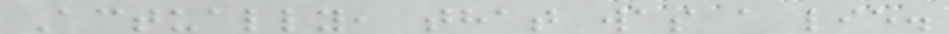Actually, that was a lie.
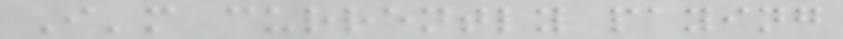I'm currently paying
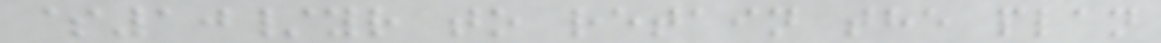$10/yr to retain the plan
